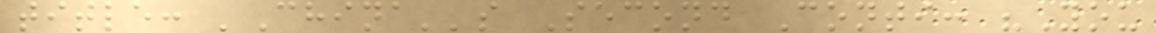title: 'China''s Second Conti: "You
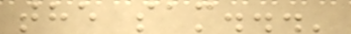the sam...'
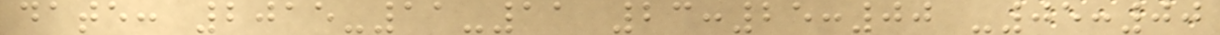date: 2015-11-11 23:25:00 -05:00
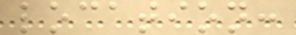location:
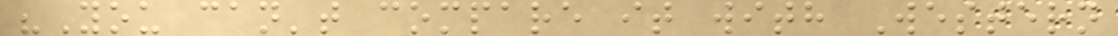"You can't compare it with Western
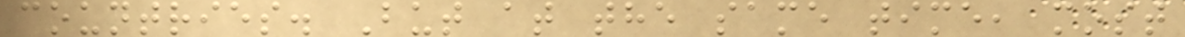countries. But at the same time, most
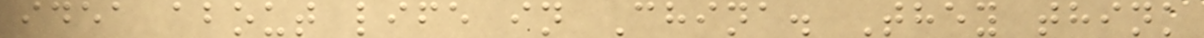idea about life in China. They think
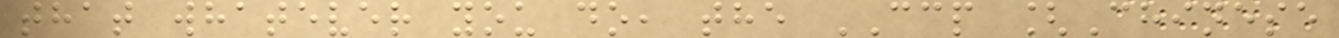that whatever you do, the CCP [Chinese
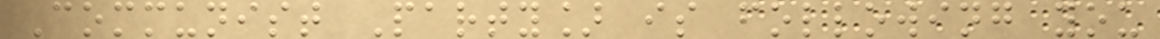Communist Party] is following you
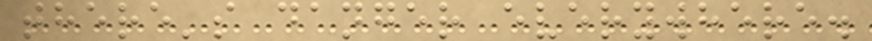there's danger everywhere.
